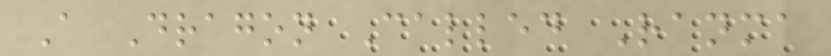A Dragon Called Ranma
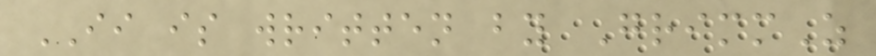II is written by GrimmZ
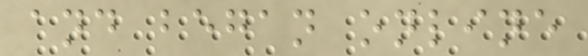and began online
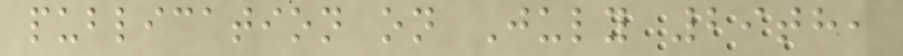publication on July 29th,
